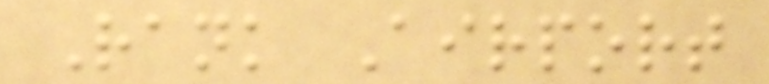Rank Airport
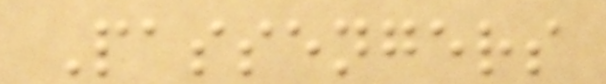Passengers
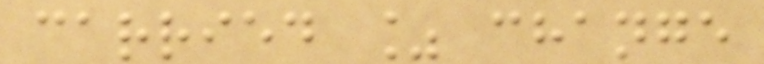carried % change
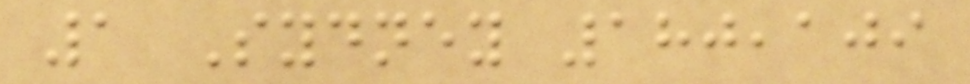1 Sydney 180,109
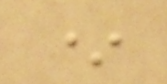*
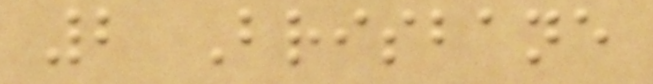2 Brisbane
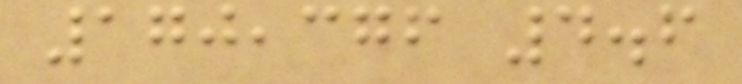170,376 4.6
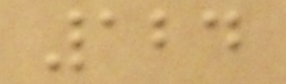124
